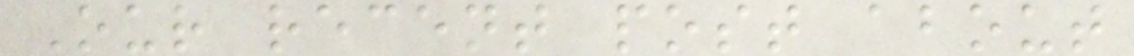Our recent post about
